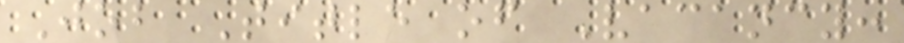Job Title of Vacancy:
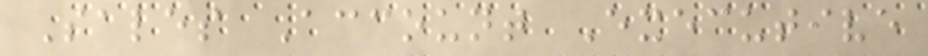Sales Account Executive
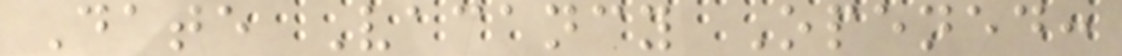Date Vacancy Opened:
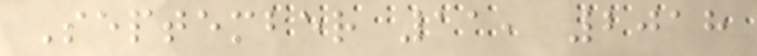September 11, 2018
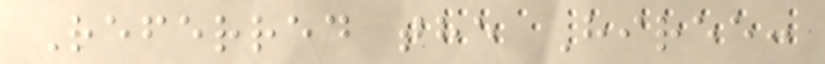Referred the Hiree:
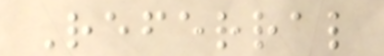Referral
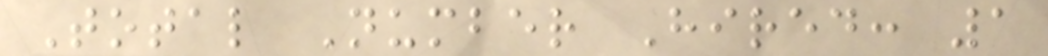Total Number Hired: 1
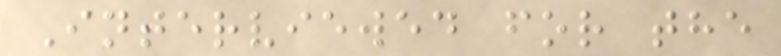Interviewed for the
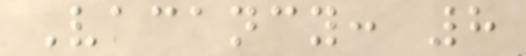Vacancy: 8
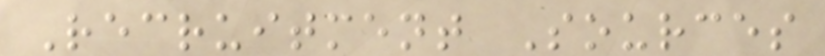Recruitment Sources
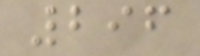296
